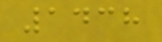1438
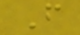F
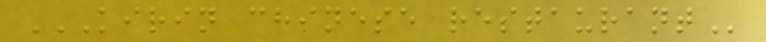KIRIN CHINESE RESTAURANT
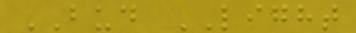BUD LIGHT
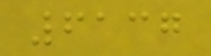6137
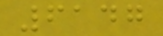6147
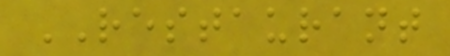RESTAURANT
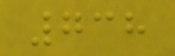738
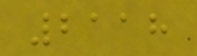2118
